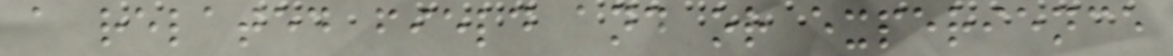a related field and or experience
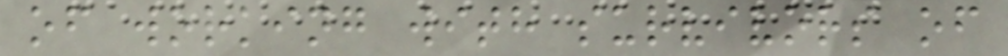of working with survivors of
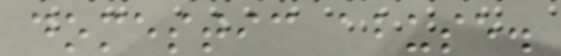domestic abuse.
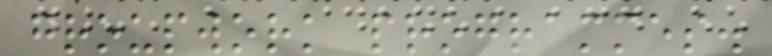groupwork programmes.
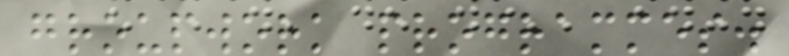groupwork programmes.
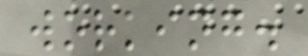working.
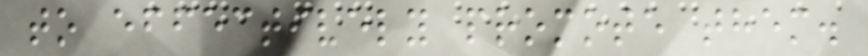to effectively promote them.
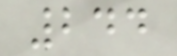244
